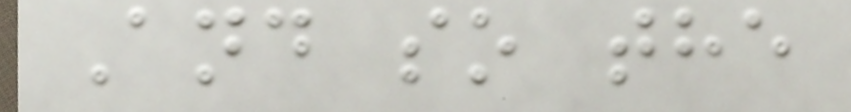And so the
